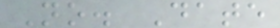No. Date
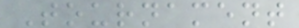Tournament
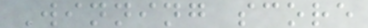Winning score
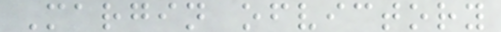Margin ofvictory
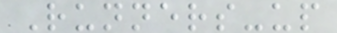Runners-up
